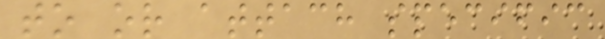to or attach specific
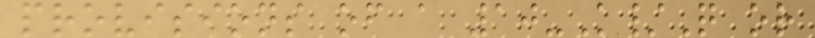provisions of a 10-K/Q or
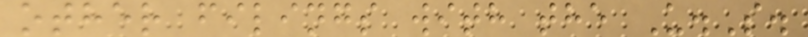other filings with the U.S.
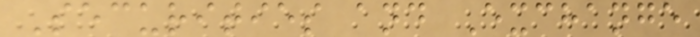Securities and Exchange
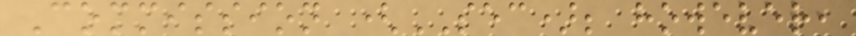Commission (SEC); however,
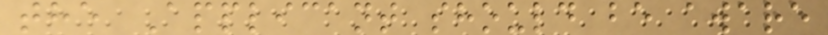the Applicant should be aware
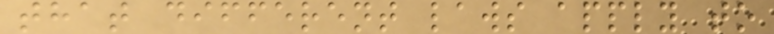that different laws apply to
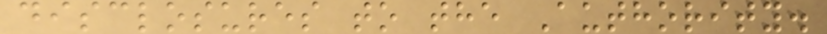disclosures to the Authority.
